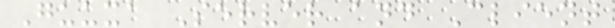Guuxa Server and Client
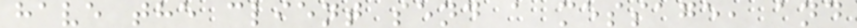have the client send a message, and
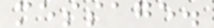message.
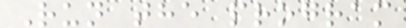Run the program
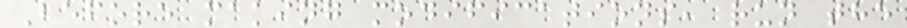Before making modifications, run the
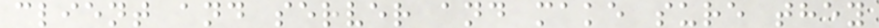client and server and make sure they
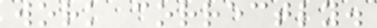work correctly.
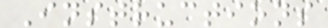Instructions
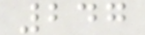247
